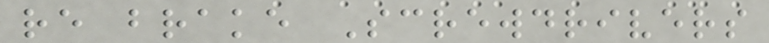re brake Screwdrivers
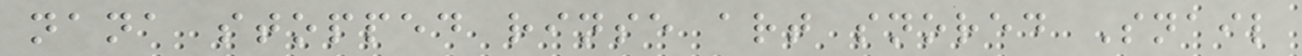nana stopped rinse art snored Snail
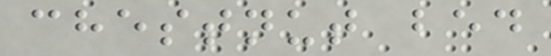chestnut bed
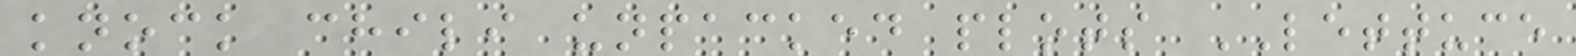knock chili unpacked plots LETTUCE
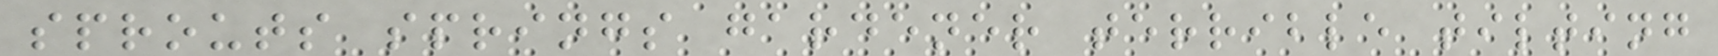sprouts springs gardener terrible tilting
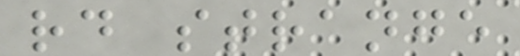rd strange
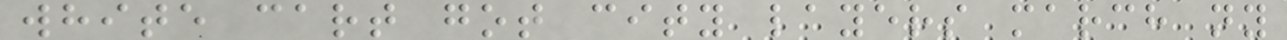white cart got city layers march ny
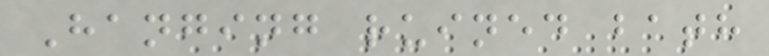Hanging ruined bath
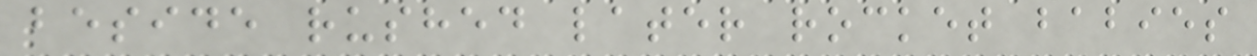beside rushed later rocket babies
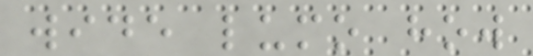wide lumo how
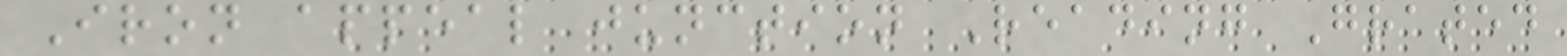Iron appeal junction Reading Grated
